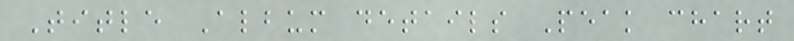Title Album details Peak chart
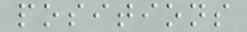positions
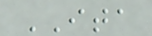ITA
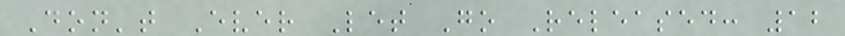Don't Ever Let Go Released: 12
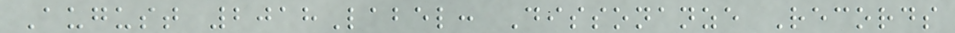August 2018Label: Dissonanze Records
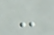-
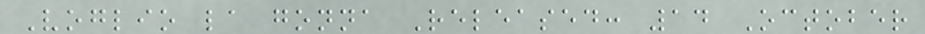Voglio la gonna Released: 14 October
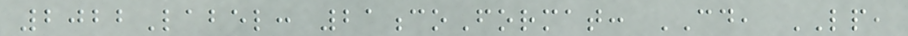2022Label: 21coFormat: CD, LP,
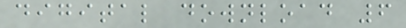digital download 6
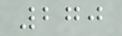270
